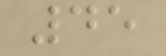45
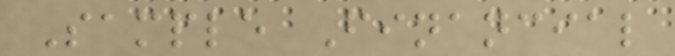Sample Financial
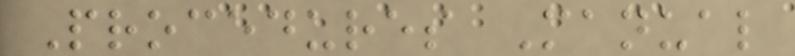Procedures Manual
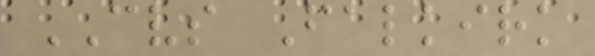CVS Falkirk
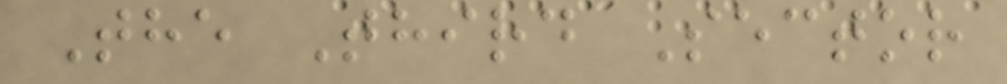The Third Sector
